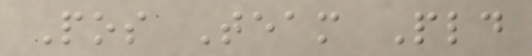Pos Team Pld
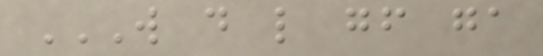W D L GF GA
